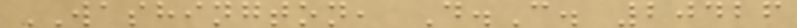WASHINGTON, D.C. 20426
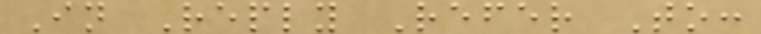In Reply Refer To:
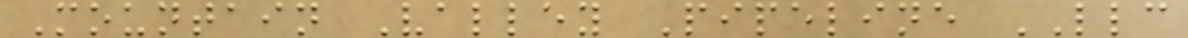Mountain Valley Pipeline LLC
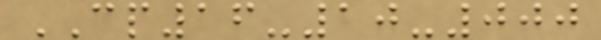CP16-10-000
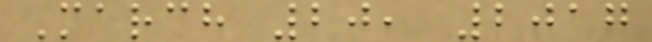March 20, 2017
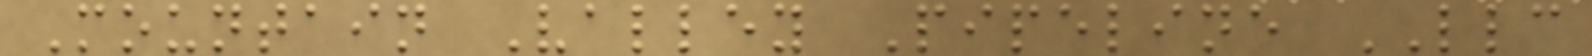Mountain Valley Pipeline LLC
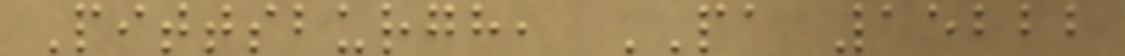Pittsburgh, PA 15222
